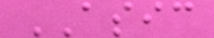ASIC
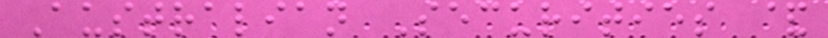Australian Securities &
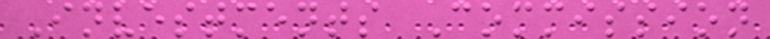Investments Commission
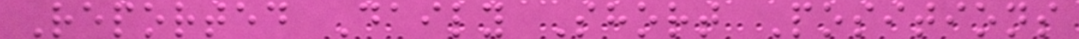Reported Daily Short Positions
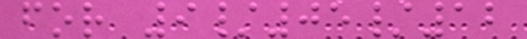for 9/05/12
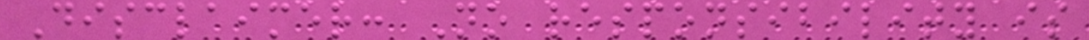Disclaimer: No responsibility is
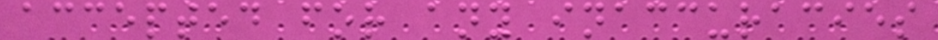accepted for any inaccuracies
